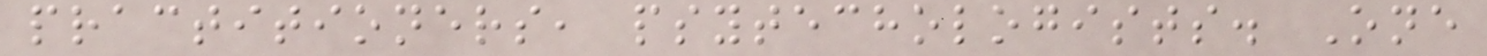practitioners, psytechologists. One
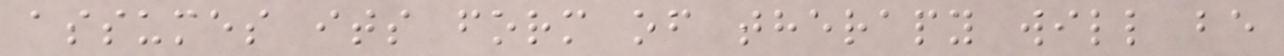assumes its form of therapy will be
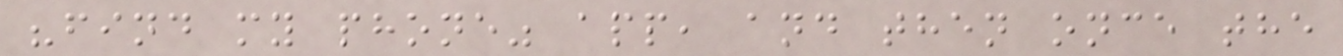"find my phone" app, and then once the
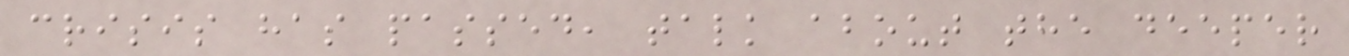crisis has passed, talk about the deeper
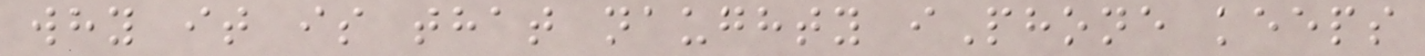why it is that naughty iPhone keeps
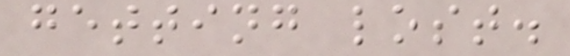getting lost.
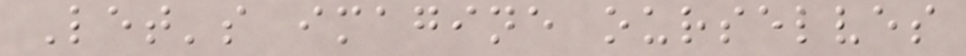Let's imagine ourselves
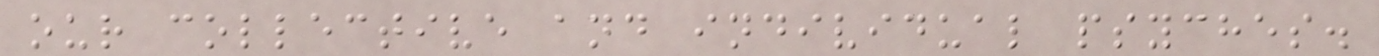our collective and individual psyches.
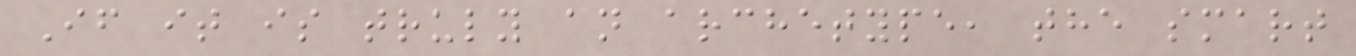If it is truly an archetype, the smart
